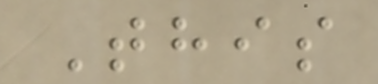This
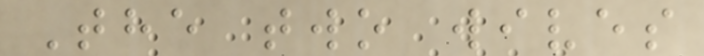The two wives
